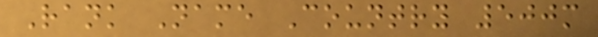Rank Name Country 500m
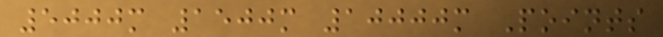5000m 1500m 10000m Points
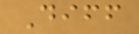Diff
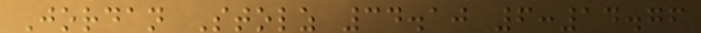Jordan Stolz 34.10 6:14.76
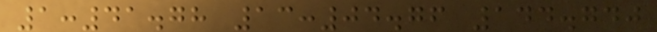1:41.78 13:04.76 144.740
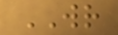WR
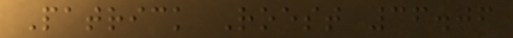Patrick Roest 36.06
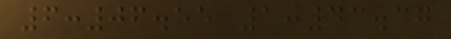6:06.55 1:43.37
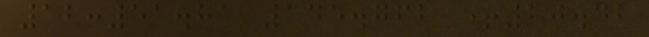12:51.81 145.762 +20.42
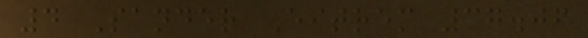4 Sander Eitrem 37.06
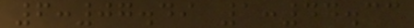6:07.49 1:44.33
